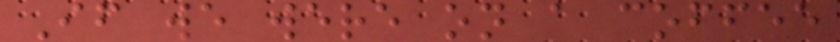If we were on a coffee
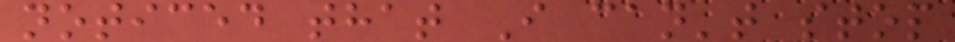noticed that I can't stop
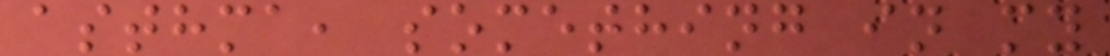asthma, something in my
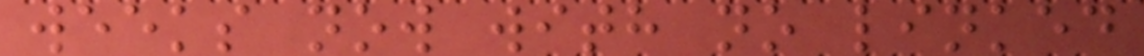weeks now with no linked
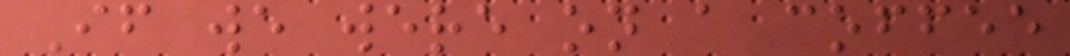If we were on a coffee
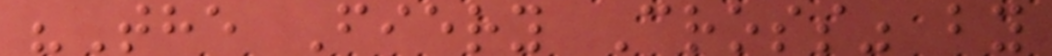"The Fiery Cross" by
